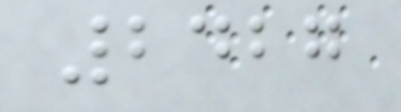2427
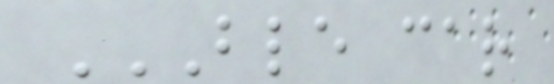BLE CAR
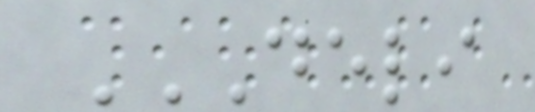DELI
